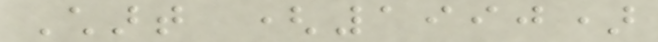Chart (1990)
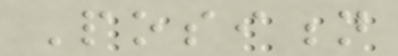Position
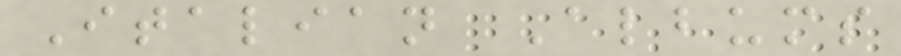Italian Albums
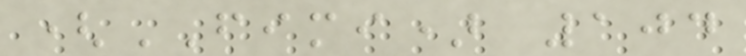(FIMI) 104
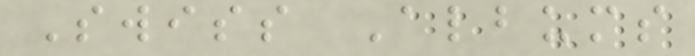Swiss Albums
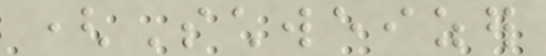(Schweizer
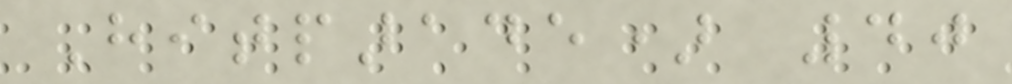Hitparade) 40
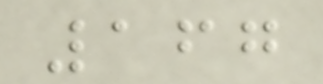167
